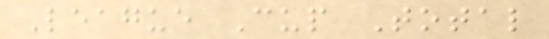League Cup Total
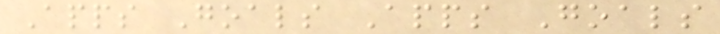Apps Goals Apps Goals
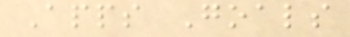Apps Goals
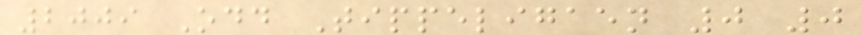2009 Odd Tippeligaen 0 0
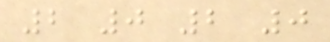2 0 2 0
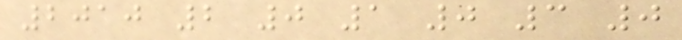2010 2 0 1 0 3 0
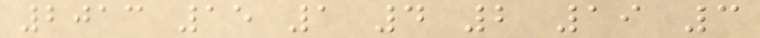2013 15 1 4 2 19 3
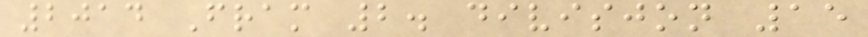2014 Fram 2. divisjon 15
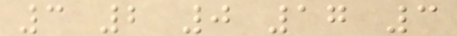3 2 0 17 3
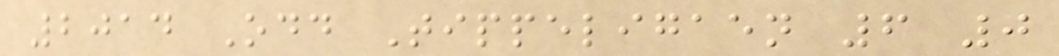2014 Odd Tippeligaen 6 0
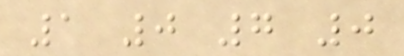1 0 7 0
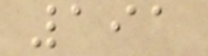191
